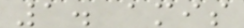1. amis
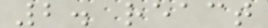2. react
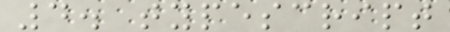4. typescript
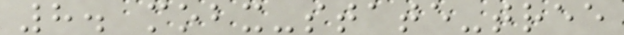8. mobx-state-tree
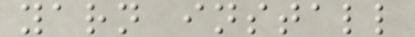yarn install
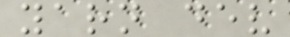yarn dev
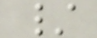/
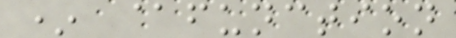* @function
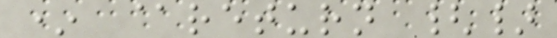* @return {}
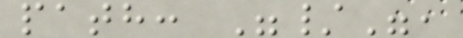path: "/",
